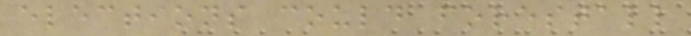elections could forestall
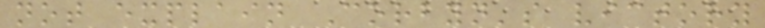not explain Corbyn's victory
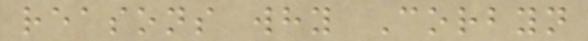reasons why Corbyn
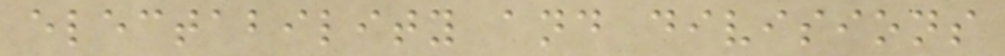electability and divisions
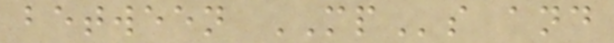between MPs and
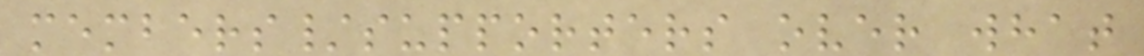members/supporters over what
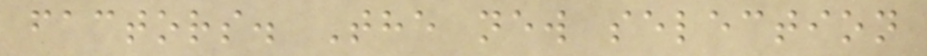factors. The new selection
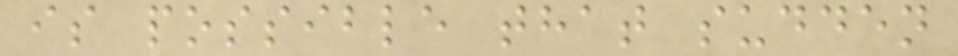is possible that sudden
